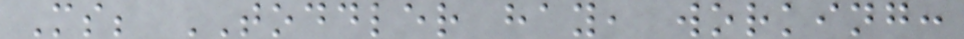Ms; TODDLER hay, working:
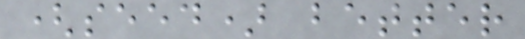(seed) better
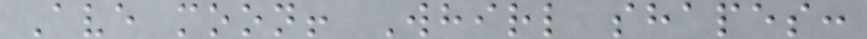Ave moon! Whirl shapes:
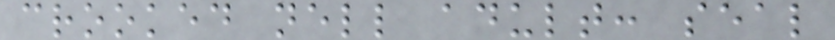crooked nell adult: seal
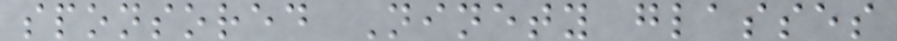sponsored Ninety glasses
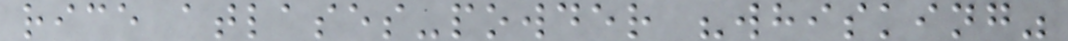rice atlases-powder "whisking"
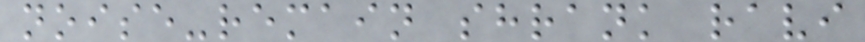noise-remain shrank ravi
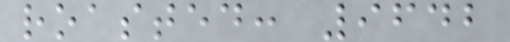roasted: 9642
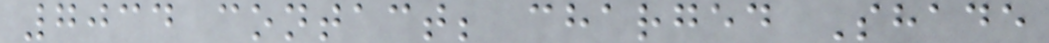7034 contact; charged Shade
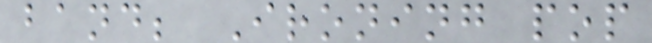band; Ironing pop
